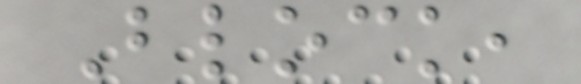Block,
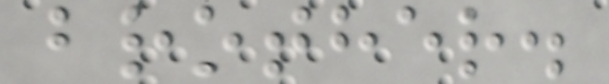brother.
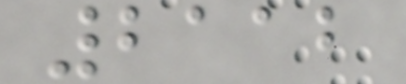2112
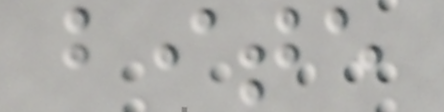bite
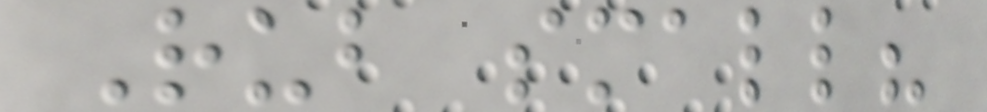Rub small?
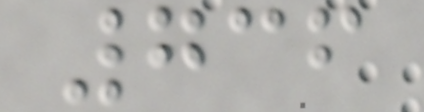736
